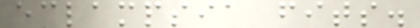eclampsia fits.
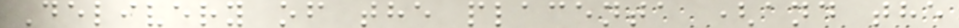Delivery of the placenta (and the
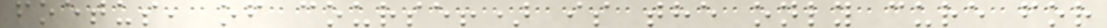foetus, of course!) is the only cure for
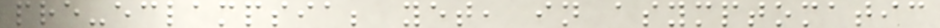pre-eclampsia; yet, in asymptomatic
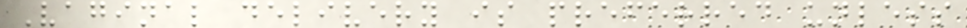Vaginal delivery is preferred unless
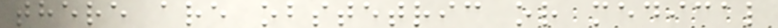there are obstetric or medical
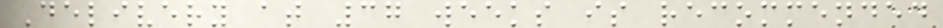Delivery at 37 weeks is recommended
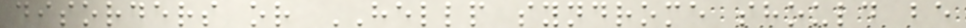disorders or HELLP syndrome should be
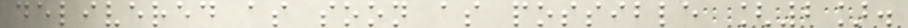delivered as soon as possible [2].
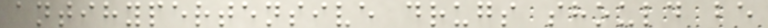antihypertensive drugs should be
